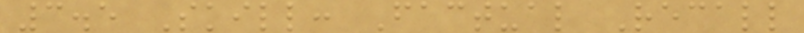3.5 Skill: Factual Recall
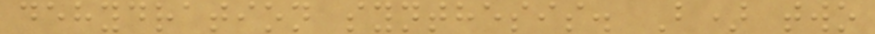dehydration synthesis. B) two
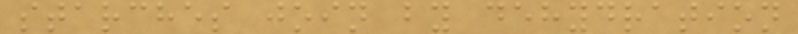starches join by dehydration
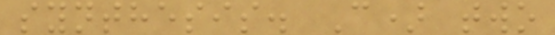synthesis. C) two
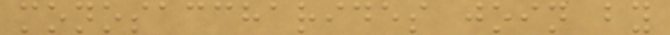monosaccharides join by
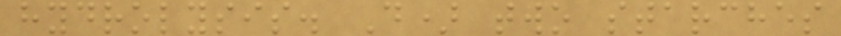hydrolysis. D) two starches
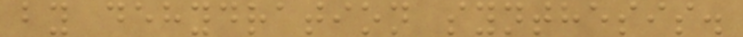by dehydration synthesis.
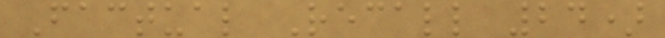Factual Recall 24)
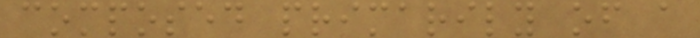composed primarily of a
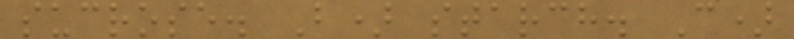sucrose. B) starch. C)
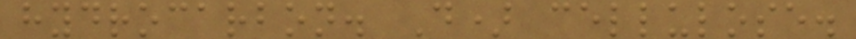hydrocarbon. D) cellulose.
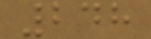248
